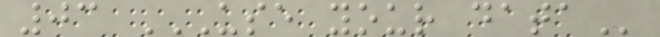03 USE YOUR DATA
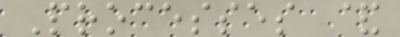Processes &
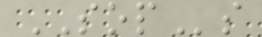SOPs
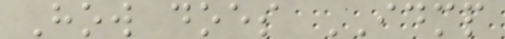How does IDMP
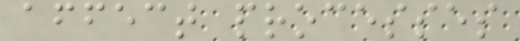affect processes
